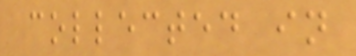collected in
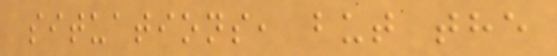situations, but the
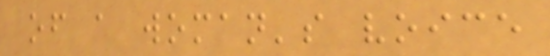of a woman's voice
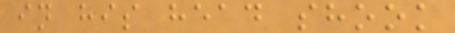in his head shook
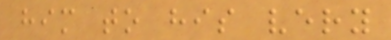him to his very
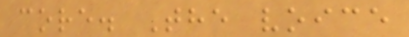core. The voice
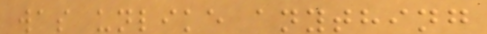was unlike anything
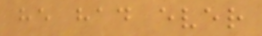he had ever
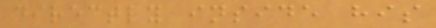directly inside his
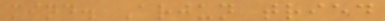mind. Arjun tried
